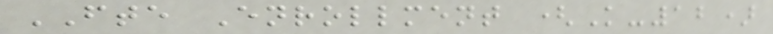FTE Enrollment (K-12)
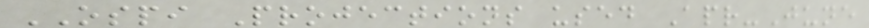OSPI Projections used Apr-June
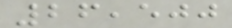26,500
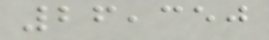26,350
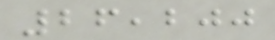26,200
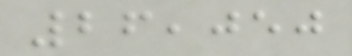26,050
